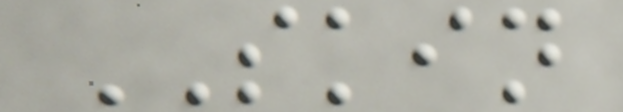SKIN
